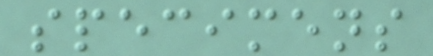specimens
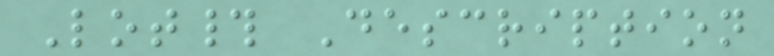Lot# Description
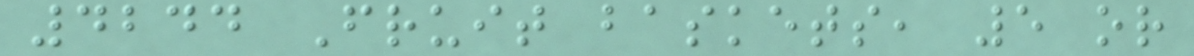4244 Fruit baskets, 5 or
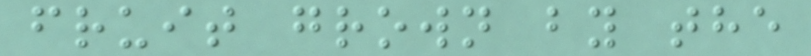fruit grown by the
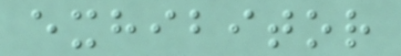exhibitor
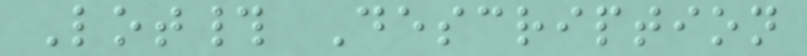Lot# Description
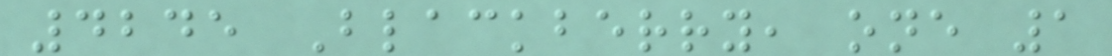4245 Blackberry, one 1
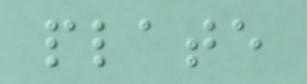plate
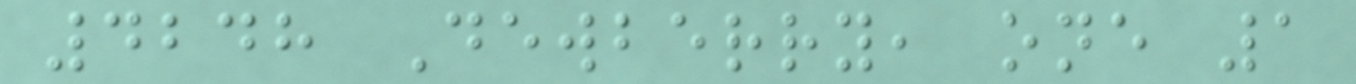4248 Dewberry, one 1
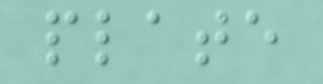plate
